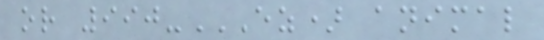or 990-EZ) ANIMAL
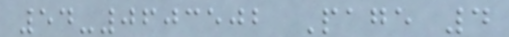54-0603502 Page 4
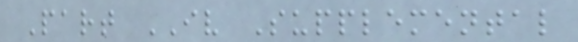Part IV Supplemental
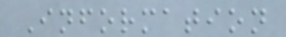Information
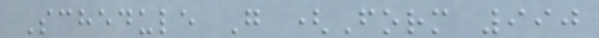Schedule G (Form 990
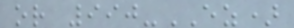or 990-EZ)
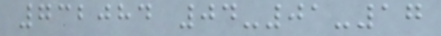732084 04-01-17
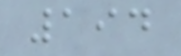194
